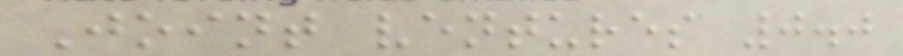Joint ventures 0.0
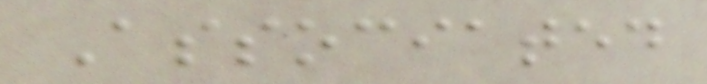Associated
